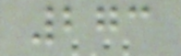273
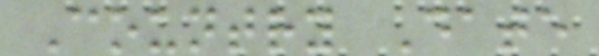Country Date
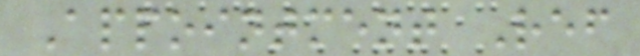Appointment Ref
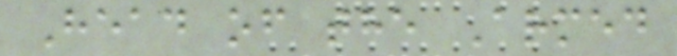Head of the Armed
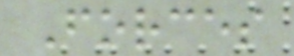Forces
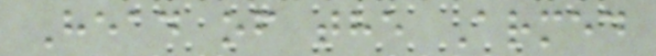Head of the Armed
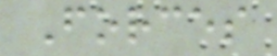Forces
